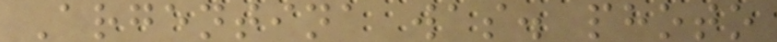Argentina was. photo
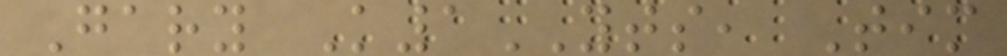Gary K1YTS, Tim
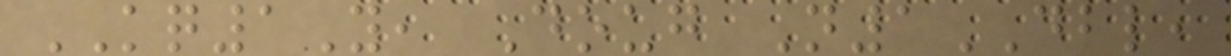KQ1Y, Doug N1DBL,
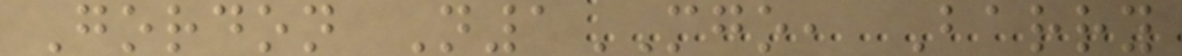Gordon N1MGO, Barry
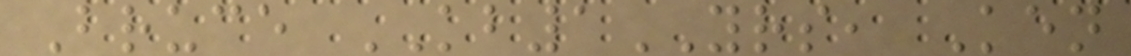Bruce KB1YRS, Ken
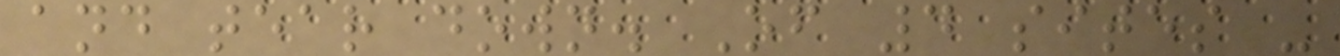and tear down. Of 4 sites -
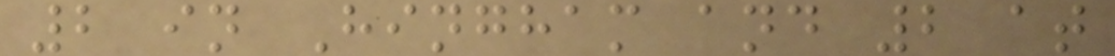2 in Hingham and 2 at
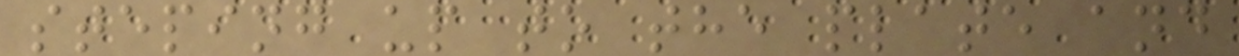steping up to the plate and
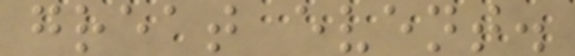great event.
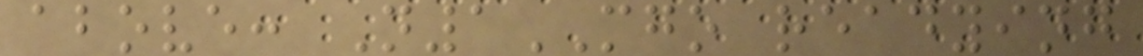above: N1MGO readying
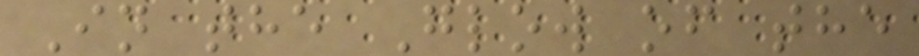In the Glow of the
